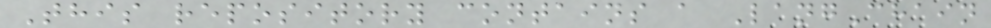This repository contains a LangChain
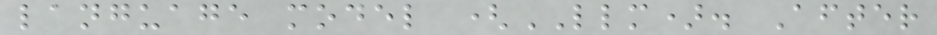language model (LLM). After
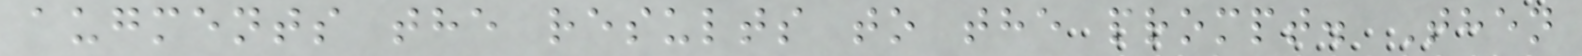augments the results to the prompt. Then
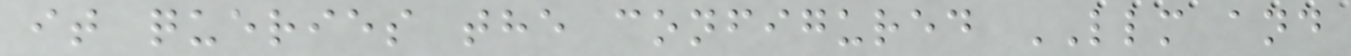it queries the configured LLM and
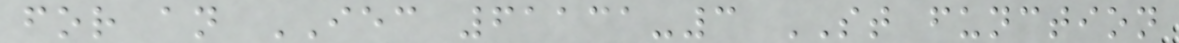for an IEC 61131-3 ST function
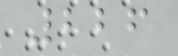226
